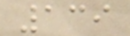139
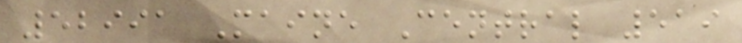52991 Maine Central 519
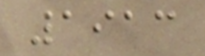1913
